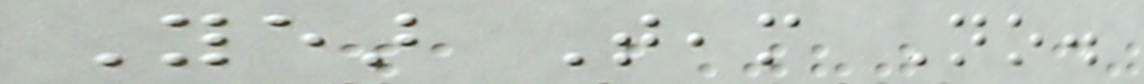Year Team No.
